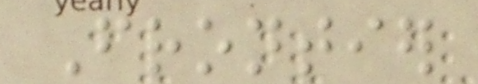Frontier
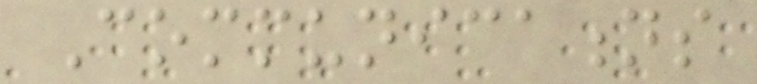Communications
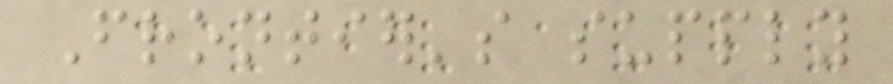Frontier's supply
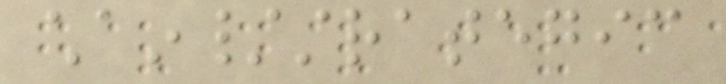chain/strategic
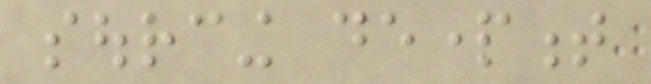sourcing department
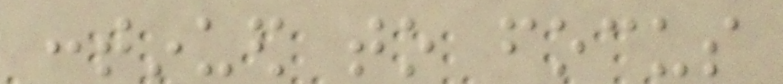continued to focus
